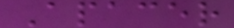Apacer
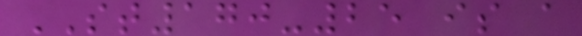ST170-25 is a
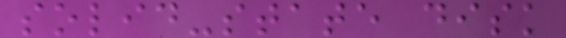solid-state disk
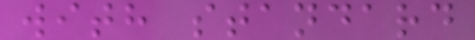with standard
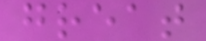great
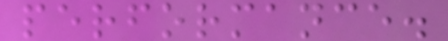performance.
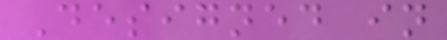Designed in
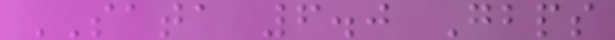SATA 6.0 Gbps
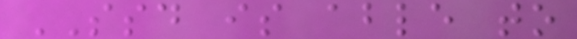SSD is able to
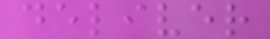deliver
